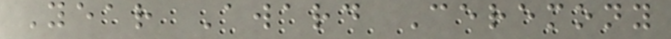Year Award Ceremony
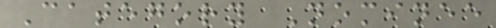Category Nominee
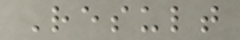Result
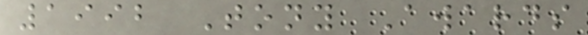1992 Tony Awards
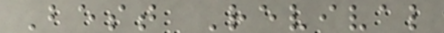Best Revival
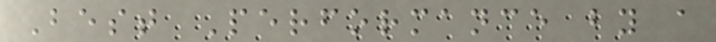Best Performance by a
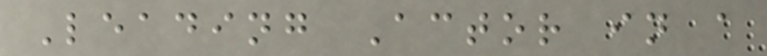Leading Actor in a
